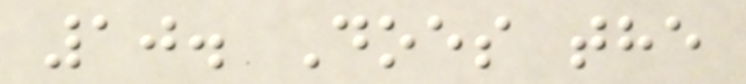10. Does the
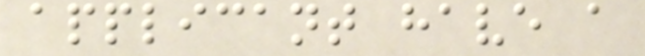applicant have a
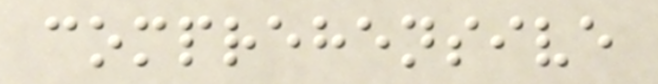comprehensive
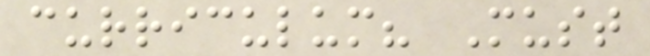curriculum? Must
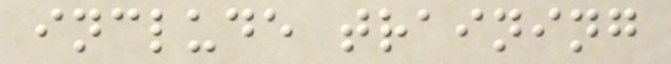include training
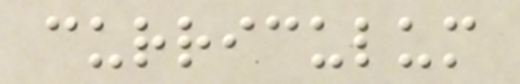curriculum
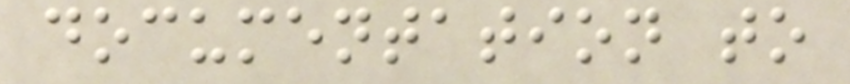documentation to
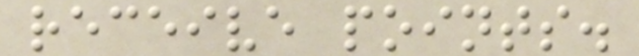receive points.
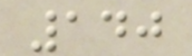140
